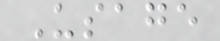Usage
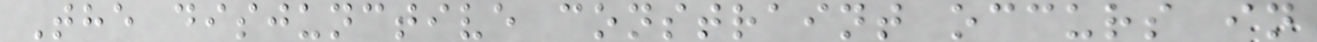The disjunctive constraint occurs in
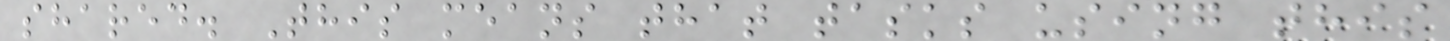shared. This means that tasks using this
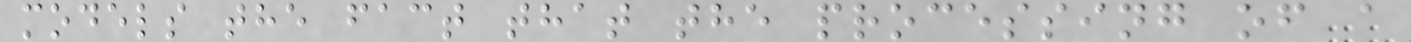models the fact that the processing of a
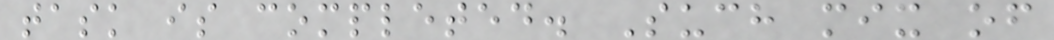task is completed. Such mix of
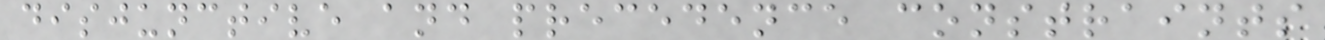disjunctive and precedence constraints
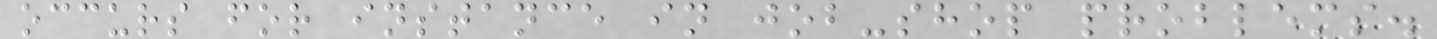occurs for instance in job-shop problems.
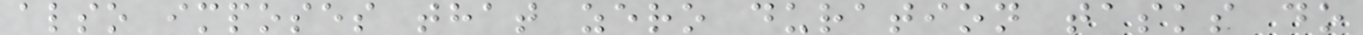also imposes that zero duration tasks do
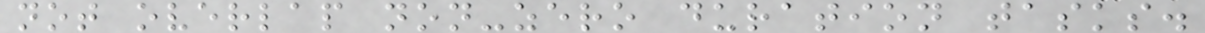not overlap non-zero duration tasks.
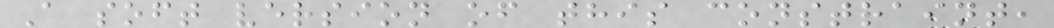A soft version of this constraint,
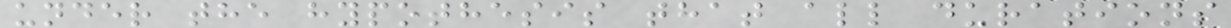under the hypothesis that all durations
